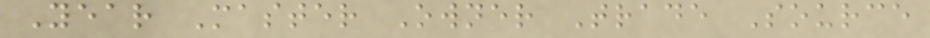Year Master Owner Trade Source
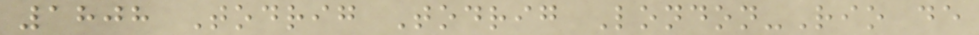1808 Todrig Todrig London-Rio de
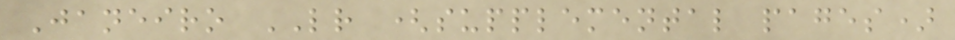Janeiro LR (supplemental pages)
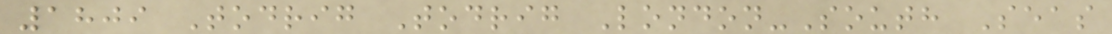1809 Todrig Todrig London-South Seas
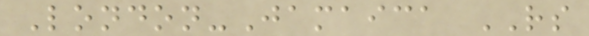London-Jamaica RS
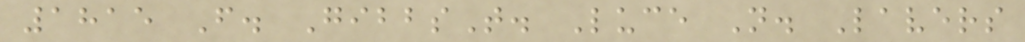1815 F. GibbsT. Luce N. Lavers
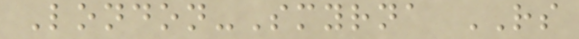London-Smyrna RS
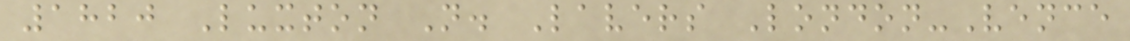1820 Luxton N. Lavers London-Vence
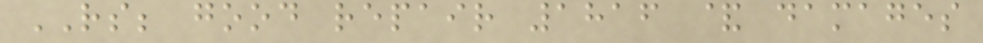RS; good repair 1816 & damages
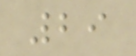29
